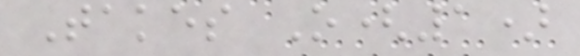Takes O(1)
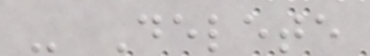- Delete
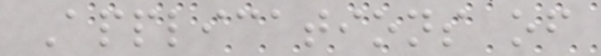Applications of
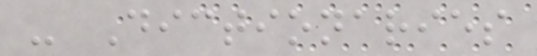- Dictionaries
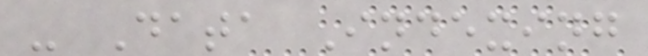- Data Indexing
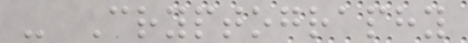- Cryptography
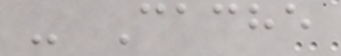- Cache
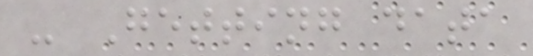- Getting data
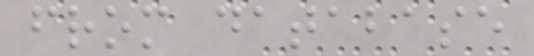from database
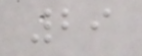29
